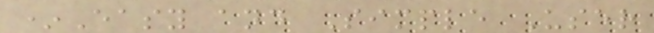*Easy and Simple User
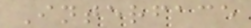Interface
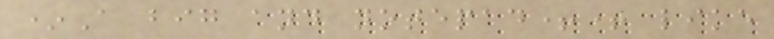*A big and notepad++ like
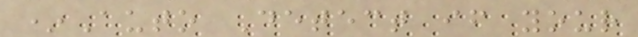*Auto Detect if your
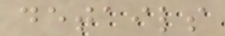details
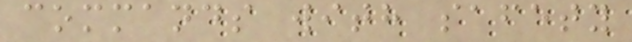commands with safety
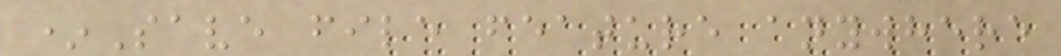*Save file feature anywhere
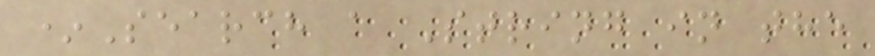*Search a String in the
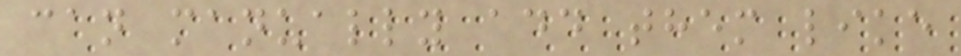can manually add them like
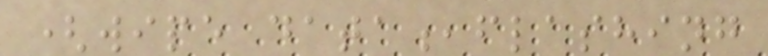(wipe data,flashing
